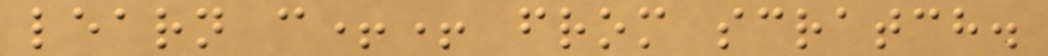learn c++ from scratch.
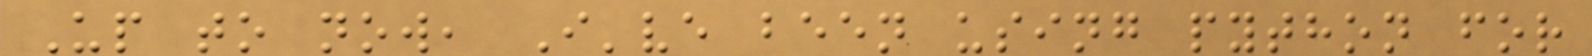Up to now, I've been using python for
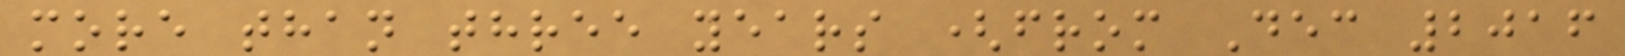more than three years (from Dec 2016
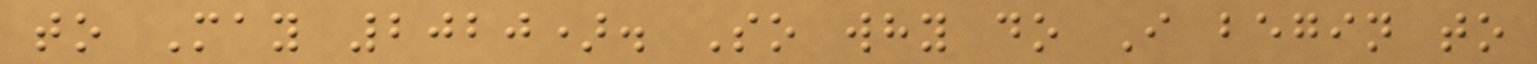to May 2020). So why do I begin to
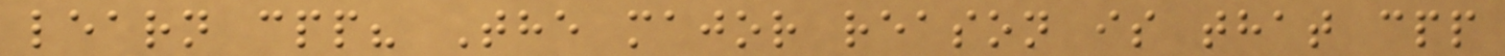learn cpp? The major reason is that cpp
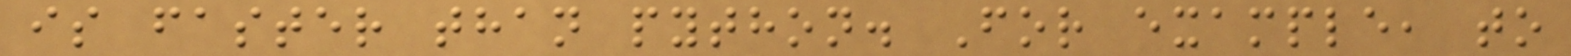is faster than python. For example, to
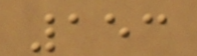153
